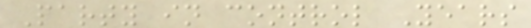Party in control Years
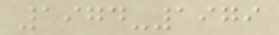1974-1979
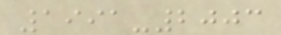1991-2003
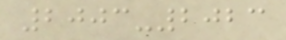2003-2023
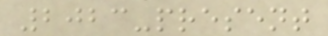2023-present
